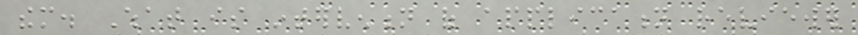them. What is intervention of application reviewer
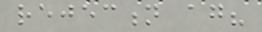rejection again?
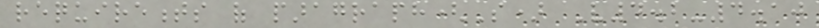requirements of paragraph(S) V4.2-4.10
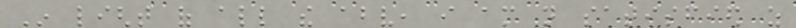In light of all the above, i am not satisfied as
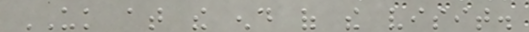UK at the end of the visit.
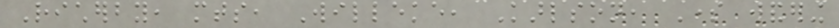Richerby, mts, Willeke, Karlson, Some wandering
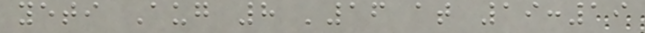yeti Aug 8 '16 at 19:19
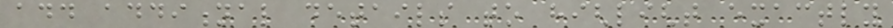add additional details to highlight exactly
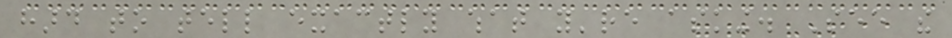hard to tell exactly what you're asking. See the
